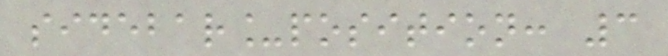sidebar_position: 3
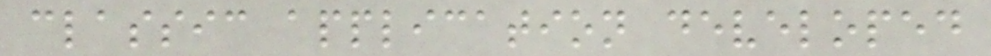classic application developed
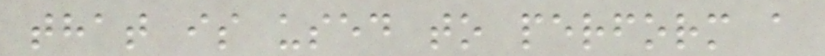that is used to perform a
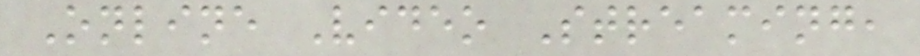Online Video Streaming,
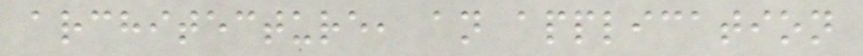architecture, an application
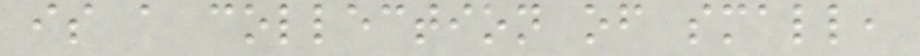is a collection of small,
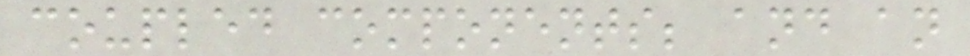coupled components; and an
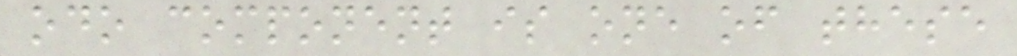odo component is one of these
